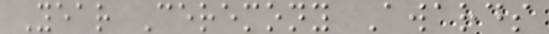Year Ceremony Awards
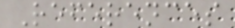References
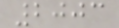2003
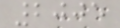2005
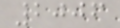2006
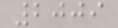2009
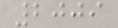2009
